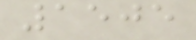1505
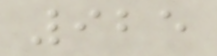925
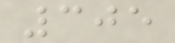305
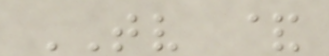TV &
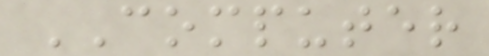COMPUTER
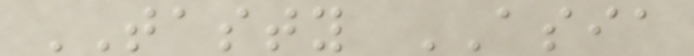TASTY ASIA
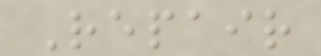Repair
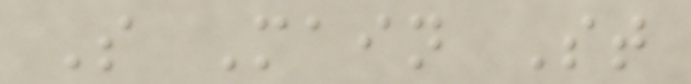S Main St
